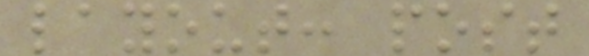layout: post
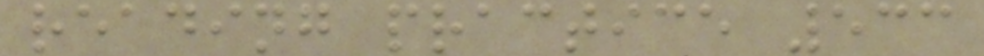reading practice 533
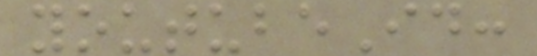youtubeId:
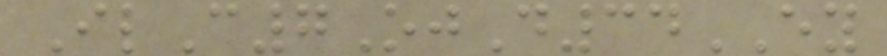IlC7OjD34EY
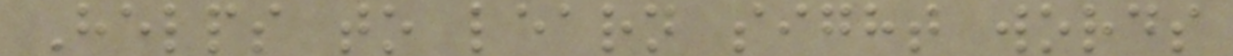Helps to learn sight words
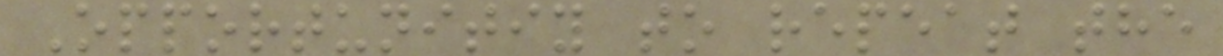Opportunitiy to repeat the
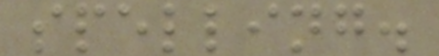spelling.
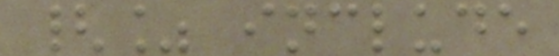{% include
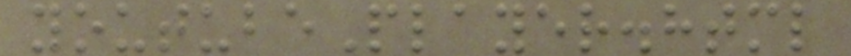youtubePlayer.html
